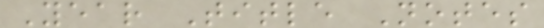Year Title Notes
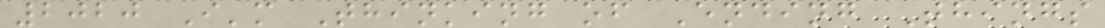2020 I'm Thinking of Ending Things
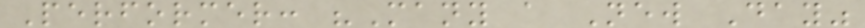Performer: "Many a New Day"
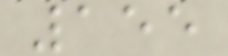155
